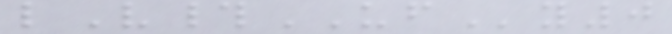lV#UFy0
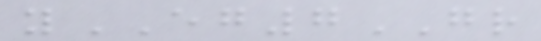yEG7GR
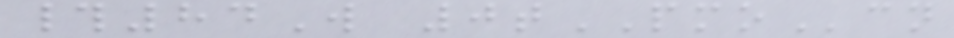#84W 0tPMOcn
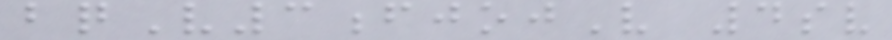bqV3fjojV 4sv
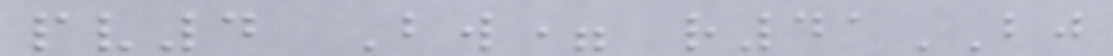pv4 Bw= r41BJ
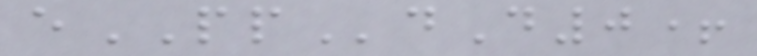ePPdD0+
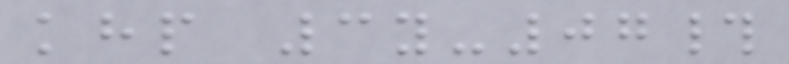khp 3y-07#
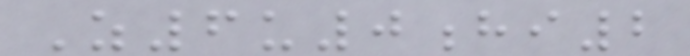Z6u0hi2
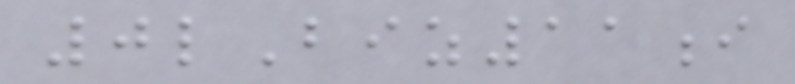0lBiz11i
